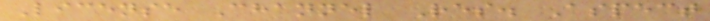License Channel Res. Aspect
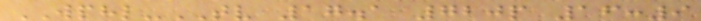WPHL-TV 17.1 720p 16:9
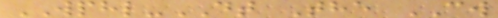WPHL-DT The CW
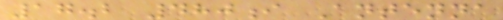17.2 480i Antenna
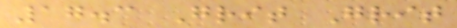17.3 Grit Grit
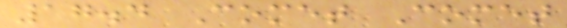17.4 Comet Comet
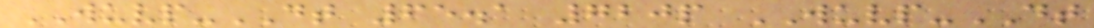WUVP-DT 65.1 720p WUVP-DT
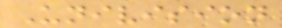Univision
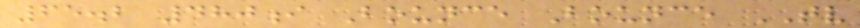65.2 480i Bounce Bounce TV
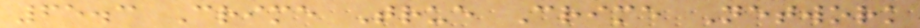65.3 Crime True Crime Network
